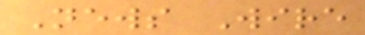News Wire
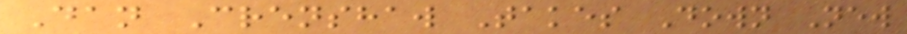Dan Crenshaw Takes Down New
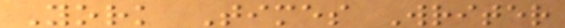York Times Writer
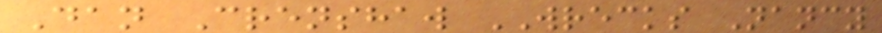Dan Crenshaw WRECKS Nancy
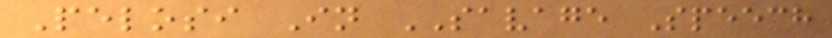Pelosi In SAVAGE Speech
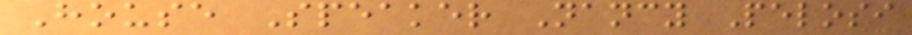House Speaker Nancy Pelosi
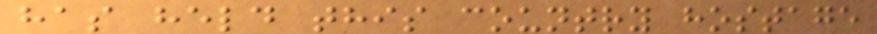has held this country hostage
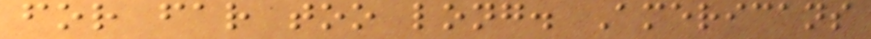for far too long. Americans
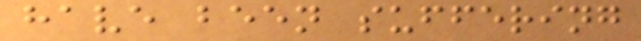have been suffering
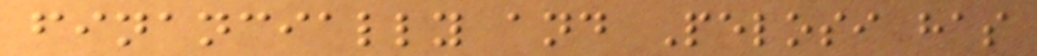financially and Pelosi has
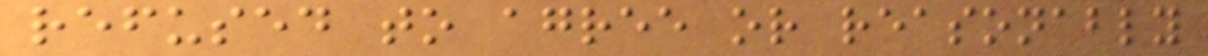refused to agree or reasonably
